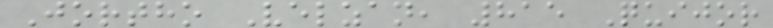Jortho Velzan, 815 Quijor
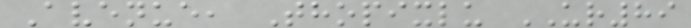Avenue, Thopixlu UR89
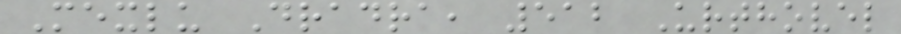Mexlu Dradra, 512 Urthovel
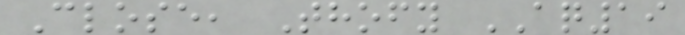Close, Thofy AQ19
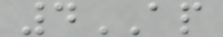4AP
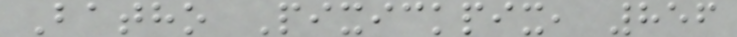Batho Pixickpix, 856
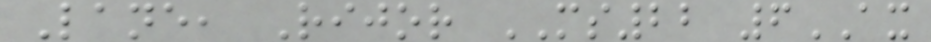Lane, Rijor MS22 6AX
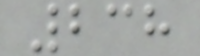238
